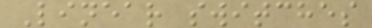Linear switches
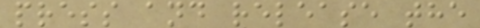press and release the
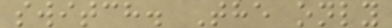switch. The only
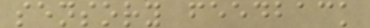sensory feedback
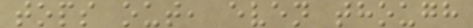tops out, even though
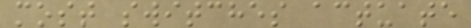most switches actuate
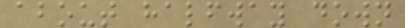about halfway down
